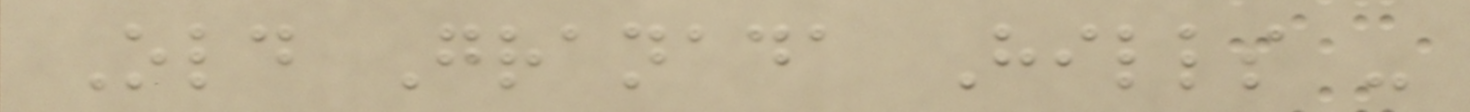Old Granada Hills -
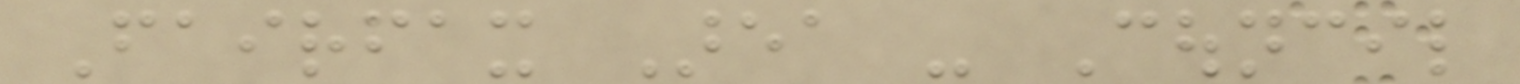Fairfax Area - Council
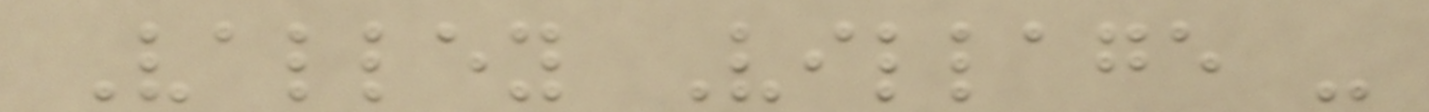Valley Village -
